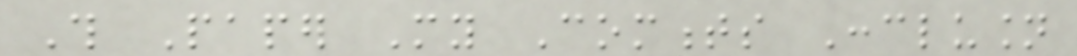This Paper My Comments Conclusion
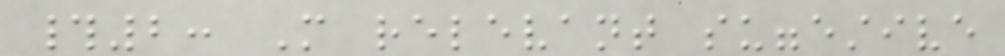#2: More relevant suggestive
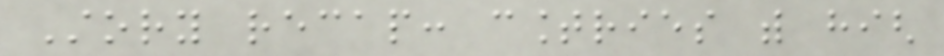Story recap: countries with high
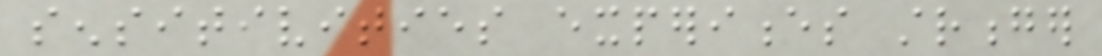sensitivities experiences stronger
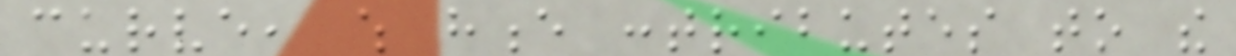curve, which hence contributes to the
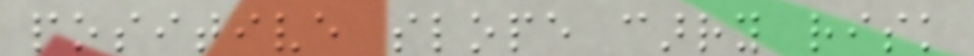positive slope carry risk
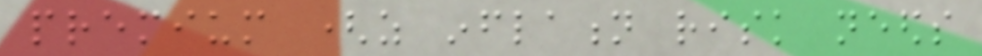premium (as inflation risk needs
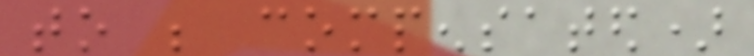to be compensated)
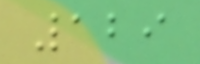129
